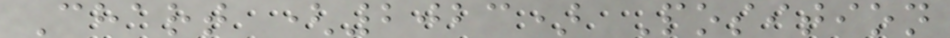Chart (2023) Position
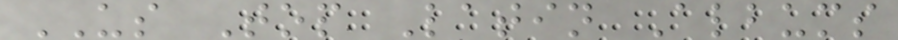US Top Latin Albums
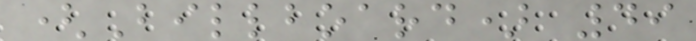(Billboard) 49
